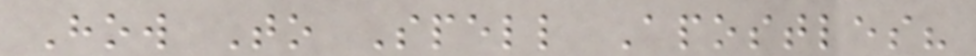How To Spell Apostles?
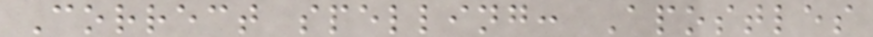Correct spelling: Apostles
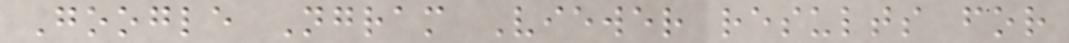Google Ngram Viewer results for
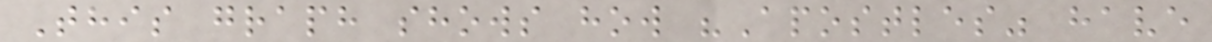This graph shows how "Apostles" have
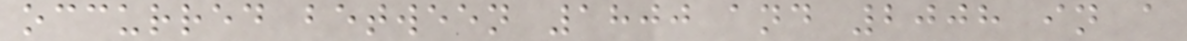occurred between 1800 and 2008 in a
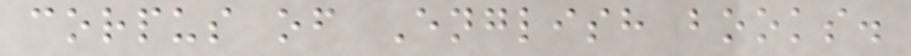corpus of English books.
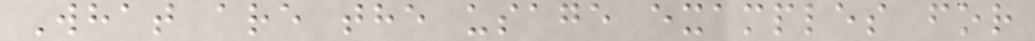What are the usage examples for
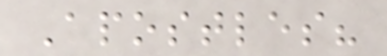Apostles?
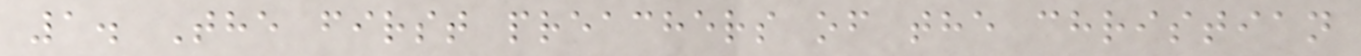1. The first preachers of the christian
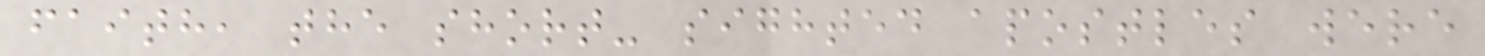faith, the short- sighted apostles were
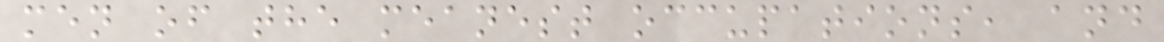men of the meanest occupations, and
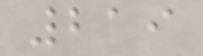219
